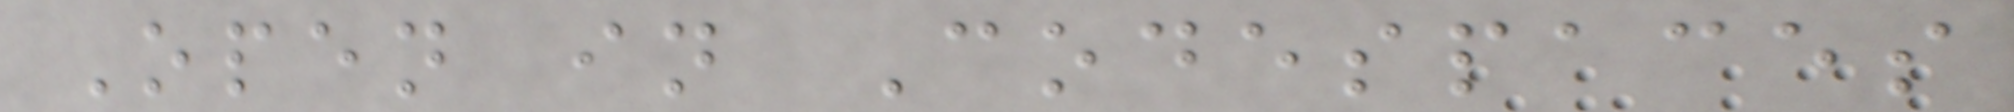Open in Codespaces
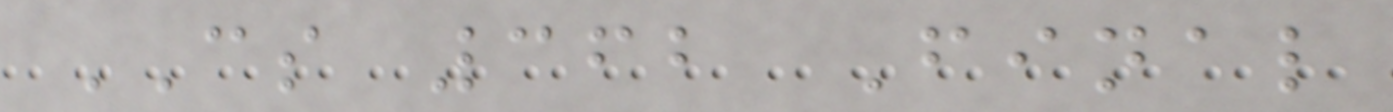CS 362 Final
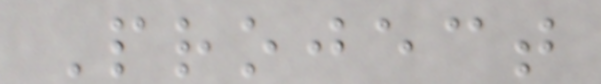Project
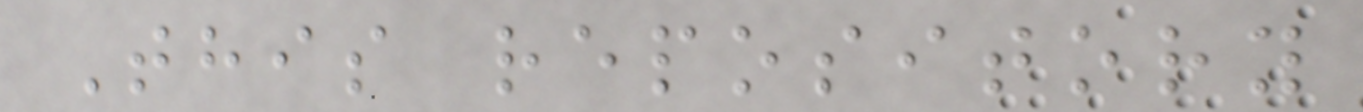This repository
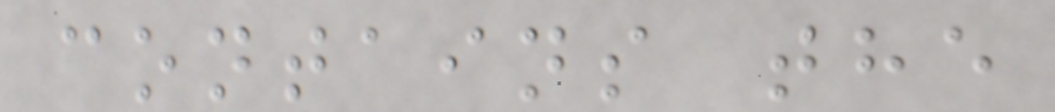contains the
